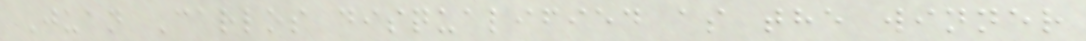Juan Carlos disqualified as the winner
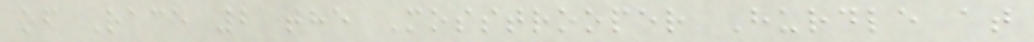of Race 2 the Mosstrooper Hurdle at
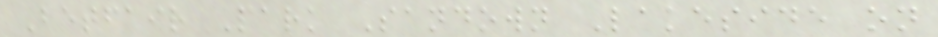Betfair Park Sandown Lakeside on
